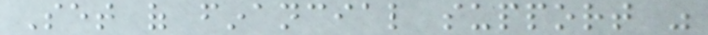Set of financial support was
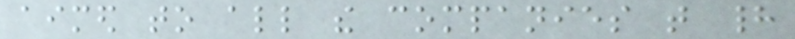aimed to all the companies that had
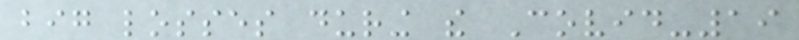big losses during the Covid-19
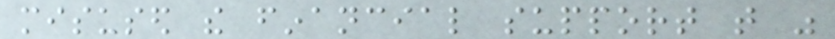misused the financial support that was
